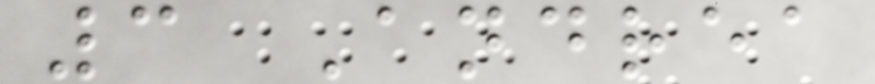3 Andrea
